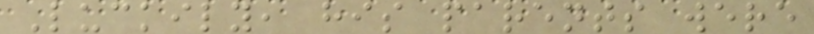Luckily, his parents were
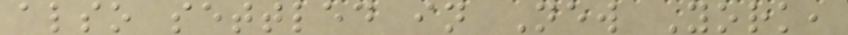also settled in New York,
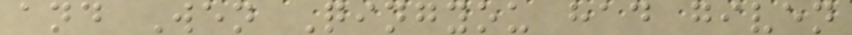and Wen Qingyou had given
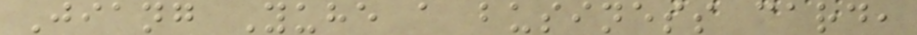Jiang Yuhe a business card,
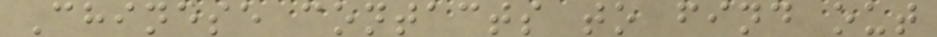Chinese contacts to find out
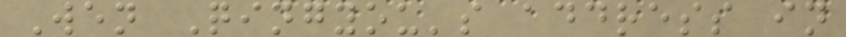Wen Qingyou's address in
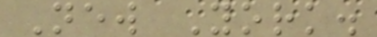New York.
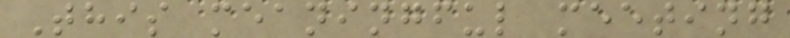This meaningful meeting
